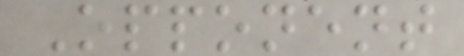Opponent
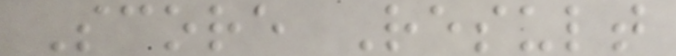Score Result
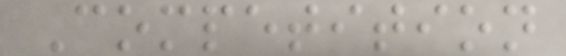Competition
